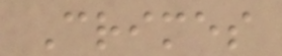Crimes
